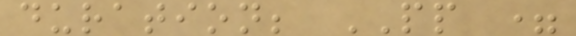duration; PP =
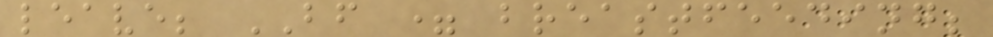leave; BF = breastfeeding;
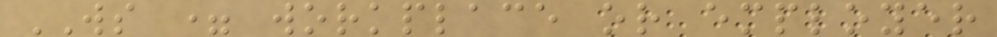WS = workplace or employer
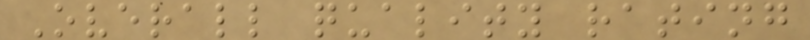Overall quality rating
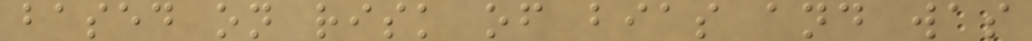based on risk of bias and was
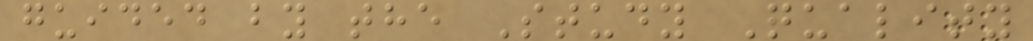guided by the Study Quality
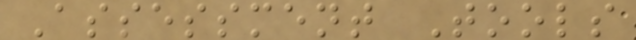Assessment Tools
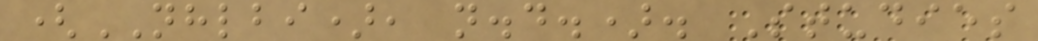(NHLBI), n.d.). Studies
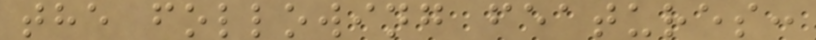the following features:
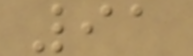91
